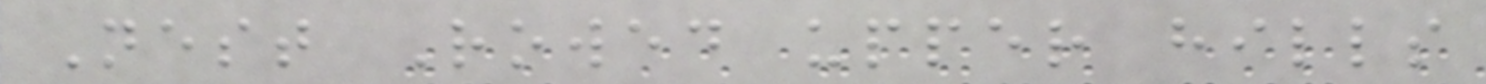Nest Rowed upper hills
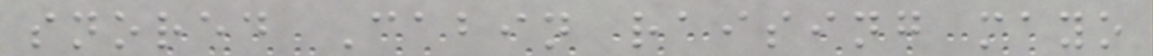snored Cabin raising mayo
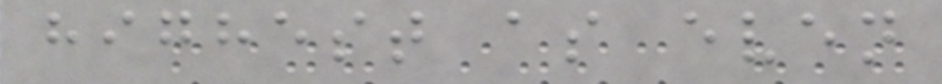highest as even
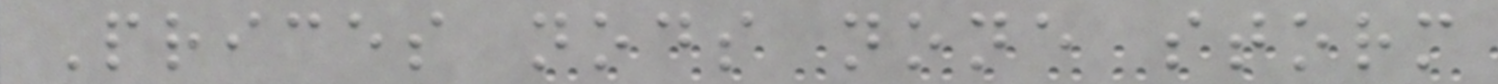Prices nods none storm
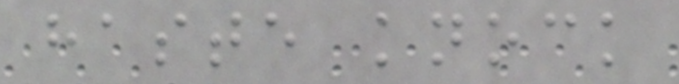haste knock
